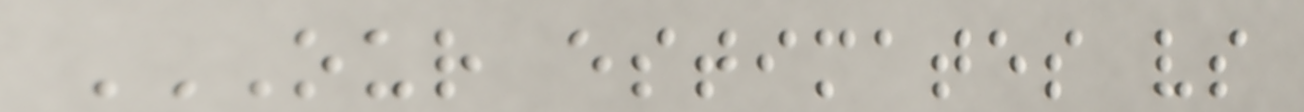OUR ESTIMATES VS
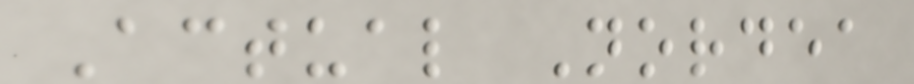Actual Nordea
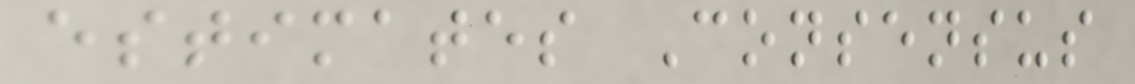estimates Consensus
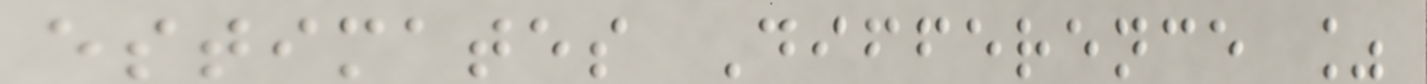estimates Difference %
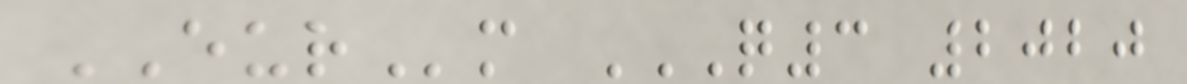EURm Q3 2020
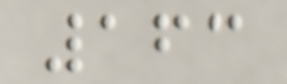163
